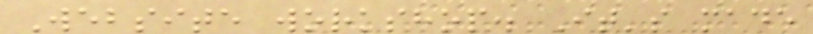Website workshop. It's made
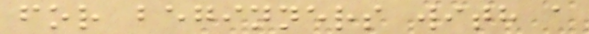for beginners with a
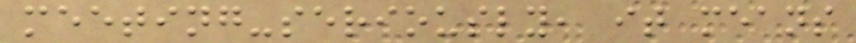meeting-seriously, it means
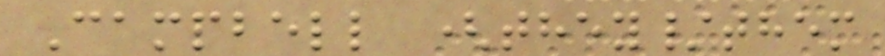Campbell (they/them
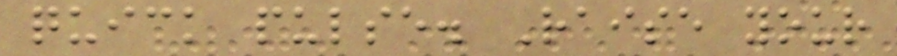quick pulse. Raise your
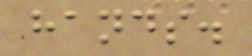hands.
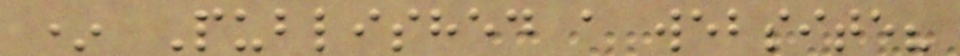* Published a website?
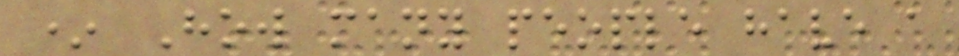* How many people have a
